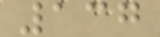137
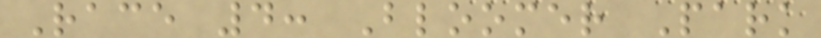Race 4: Bloomer Park
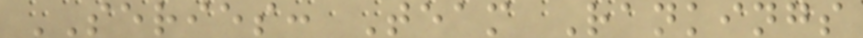SERIES: Team Rankings
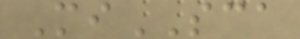MiSCA
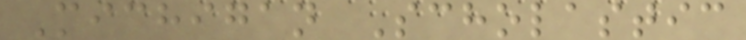Michigan Scholastic
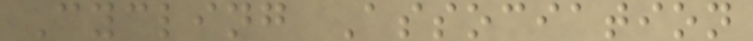Cycling Association
